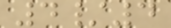4/4
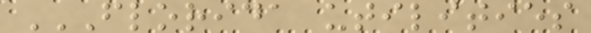FLORIDA UTILITIES
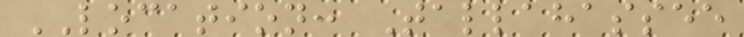LOCATION: Tallahassee
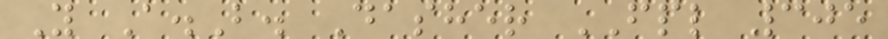Y A.B. Dasher FPL 305
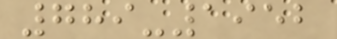789-1952
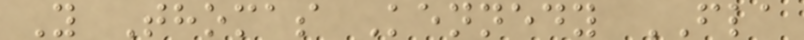Y Thomas Kennedy FLA
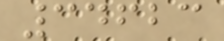34623
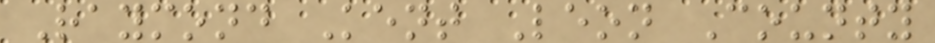Raymond Kent Leon County
